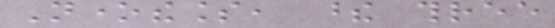Nonetheless, these three
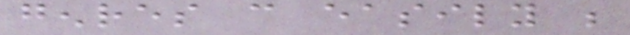genres can easily be
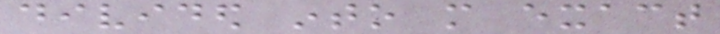divided into more exact
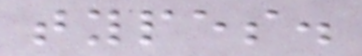types.
